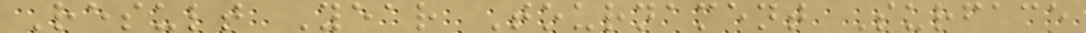Result Year Tournament Surface
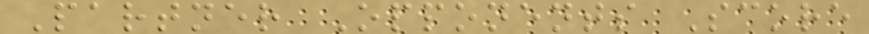Partner Opponents Score
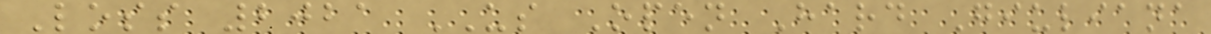Loss 2021 US Open Hard Giuliana
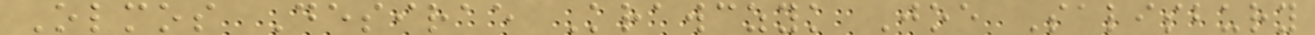Olmos Desirae Krawczyk Joe Salisbury
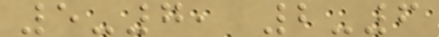5-7, 2-6
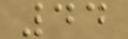44
